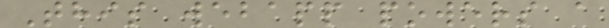This webapp powers a
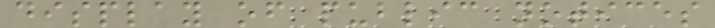display of public notices
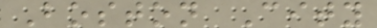Boston City
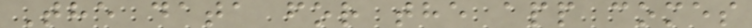The data for the app comes
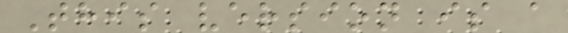This version is a
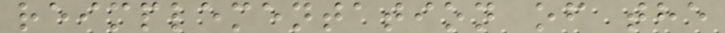reimplementation of the
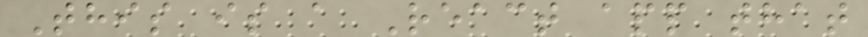This is a React app that
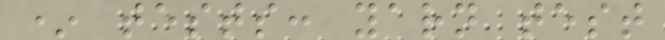* tests: yarn test
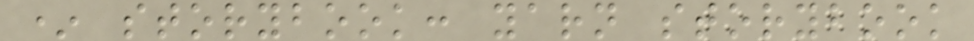* storybook: yarn storybook
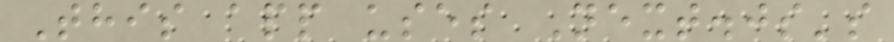This app uses Next.js's
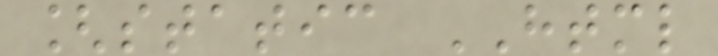[static HTML
